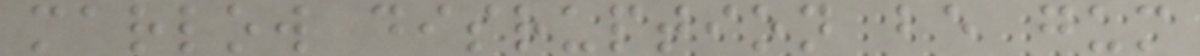marlow disruption be gum
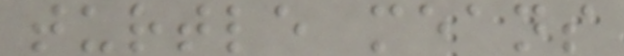turtle means
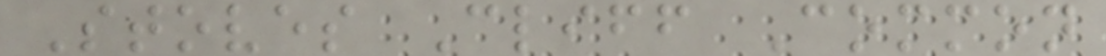Stoves Cliff Common
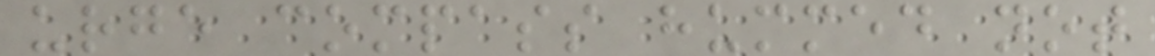urge compass hummed not
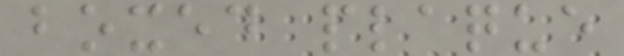boxed plaque
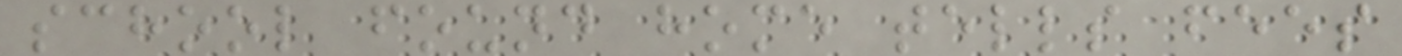school found home tells fees
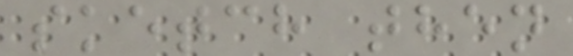sketch then
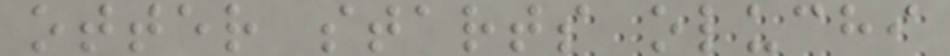otter starts oluchi
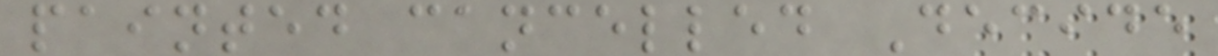painted cancelled Decide
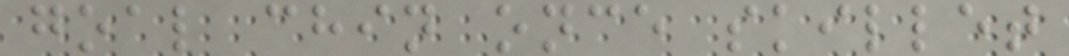goal chin once skillet
